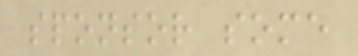sponsor some
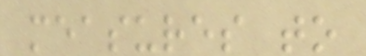measures to
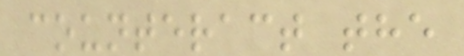counteract the
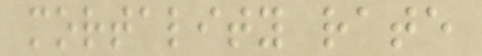mortality rate
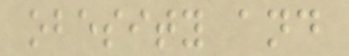obesity and
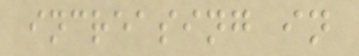increasing in
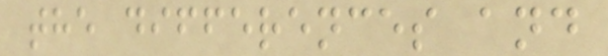the differences and
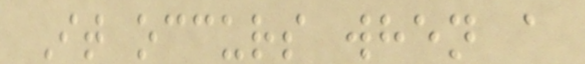It occurs when a
